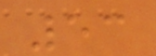53
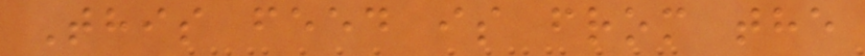This feed is from the
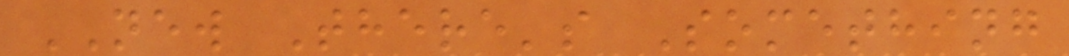NEW There's Something
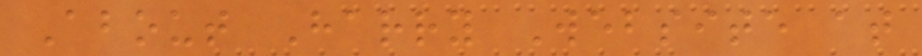About Harry Website at
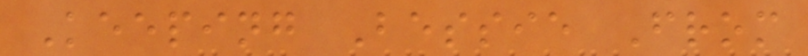Keeping Bessie From
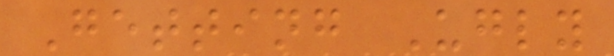Getting Ugly
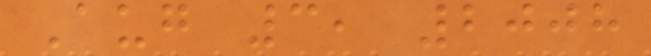Aug 3, 2008
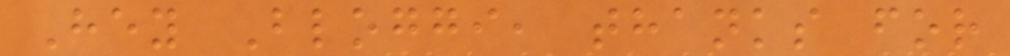Hey Bloggi, thanks for
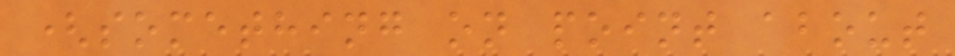(something on point about
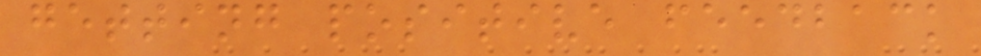getting positive feedback
